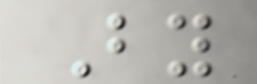By
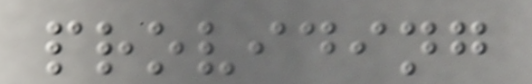providing
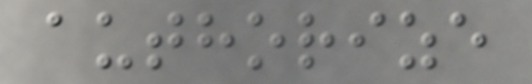authorize
